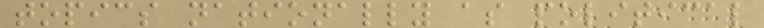topics nationally as political
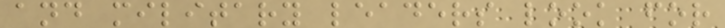and military leaders look for
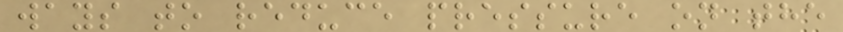ways to reduce pressure on the
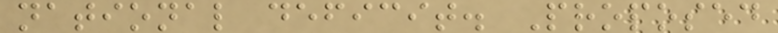national deficit. Proposed
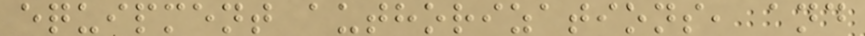equipment authorizations, and
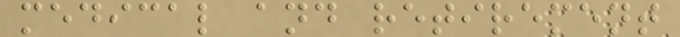medical and retirement
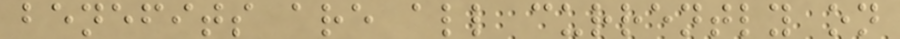benefits are all currently on
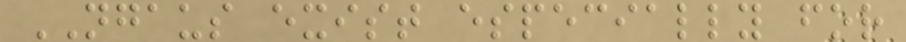NGAUS exist especially for
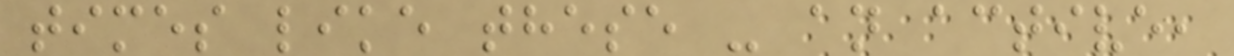times like these - an active,
